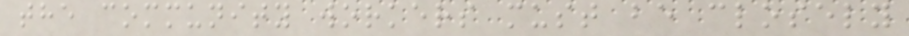the community workers must be closely
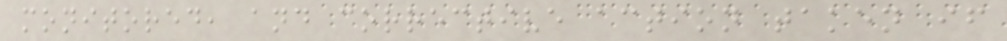monitored, and corrective action taken if
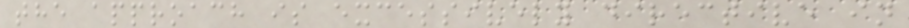the approach is excessively directive in
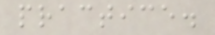practice.
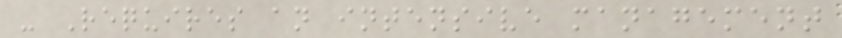- Requires an intensive management
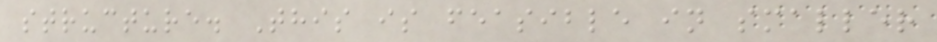structure. This is feasible in smaller
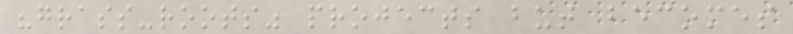"grass-roots" projects but becomes
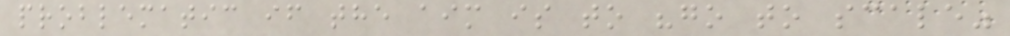problematic if the aim is to "go to scale"
